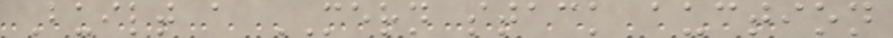Built a MERN stack auction
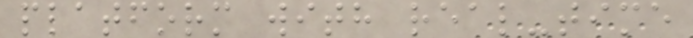platform with real-time
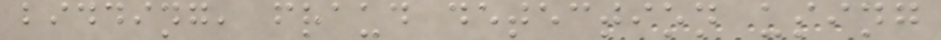bidding, fraud detection using
